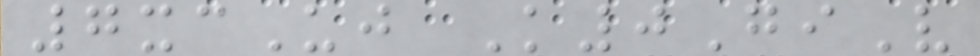7xcUj K0GiV
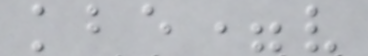kbe=v
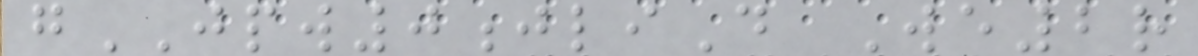gJPW0jliD We2r
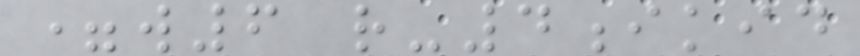=w6 r-4ikid
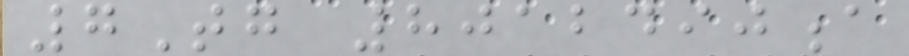7Tg 8012490a
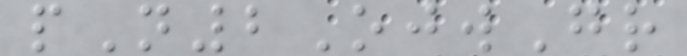pN2OjwGr
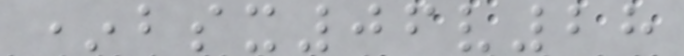*bsx06v28
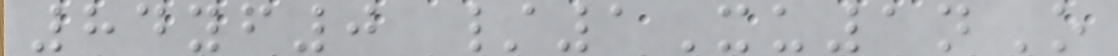84yf0 /1Xu1nO
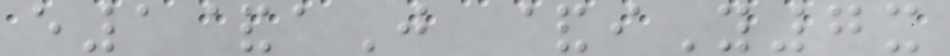e1&aJ &iY7x
